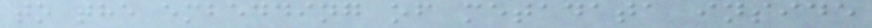to the embedding of metadata inside
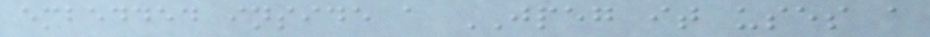embedded inside a JPEG it uses a
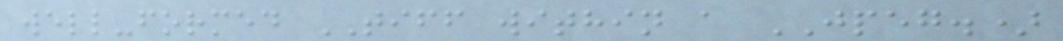well-formed TIFF within a JPEG.)
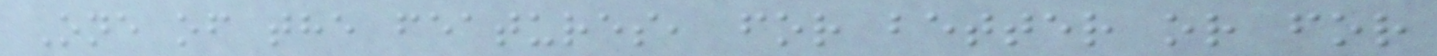One of the features, for better or for
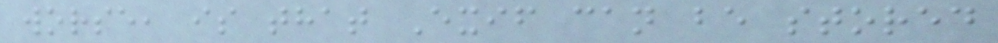worse, is that Exif can be stored
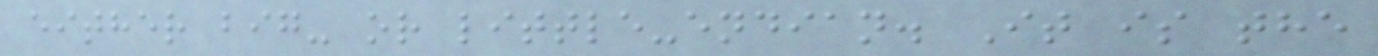either big- or little-endian. It is the
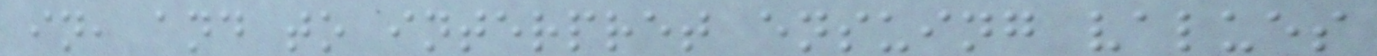in, and to interpret ensuing values
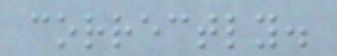correctly.
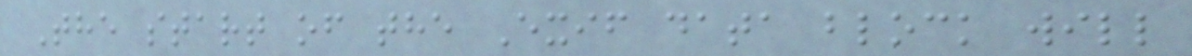The start of the Exif data block will
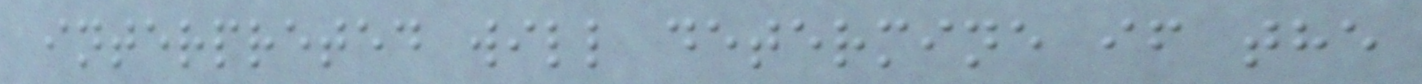interpreted will determine if the
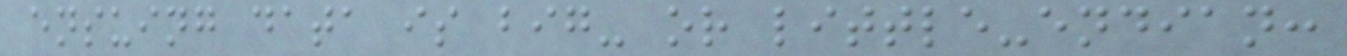ensuing data is big- or little-endian:
